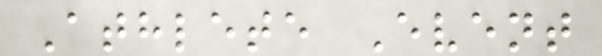Athlete Event
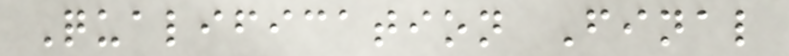Qualification Final
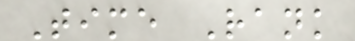Time Rank
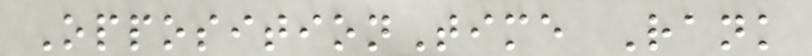OppositionTime Rank
